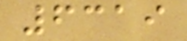6319
